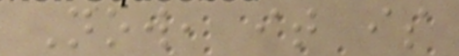Now, it is
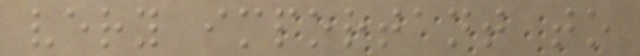very important to
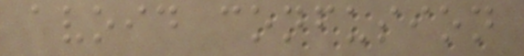avoid confusion
